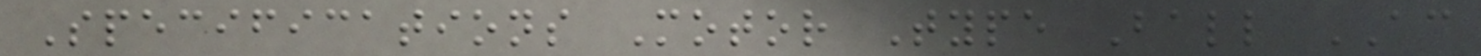Specifications Motor Type Ball AC
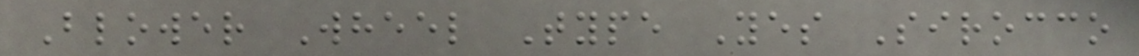Blower Wheel Type Yes Sirocco
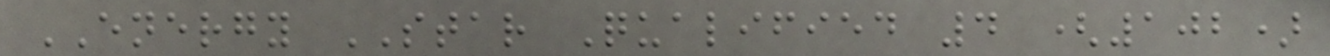ENERGY STAR Qualified 4 (102)
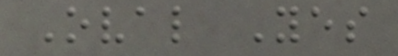Oval Yes
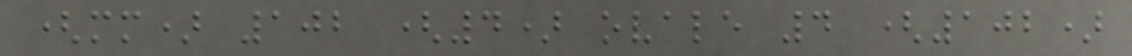(mm) 102 (4) ovale 4 (102)
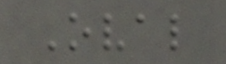Oval
